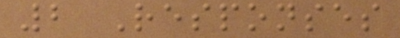2 Responses
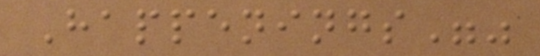Happenings""
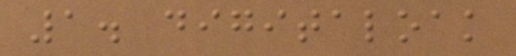1. digitaloak
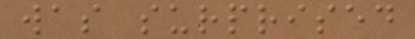was surprised
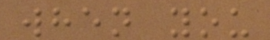when you
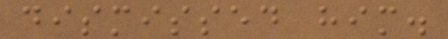dismissed him.
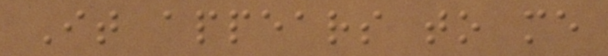It appears to me
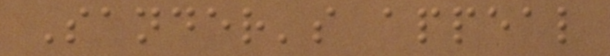Sander's appeal
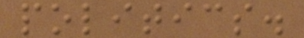politics.
